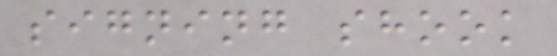signing shook
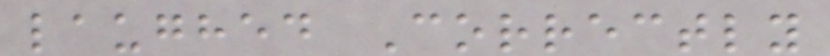laughed Correctly
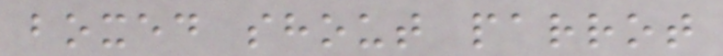boxed shout parrot
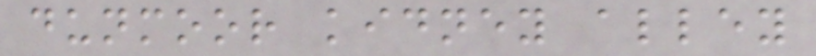dunmoor kidney alley
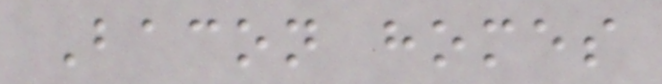Bacon homes
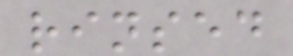rinsed
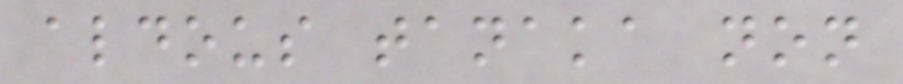aldous tanaka non
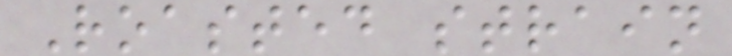Roasted strain
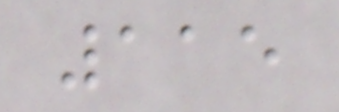115
